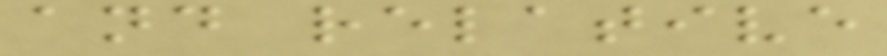and relative
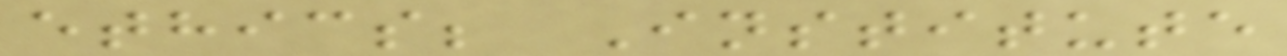ethics; Institute
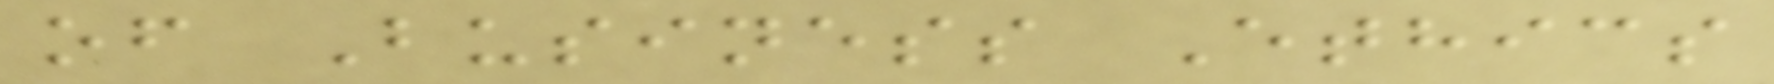of Business Ethics
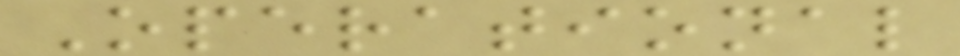Operational
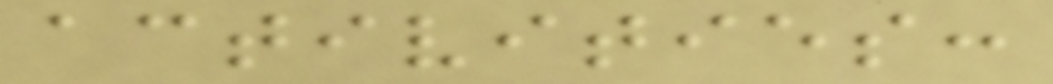activities:
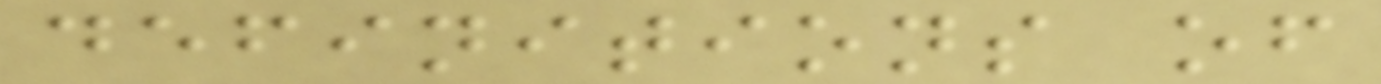definitions of
